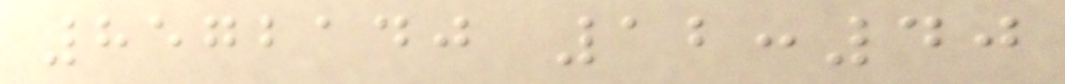8572140 12:40
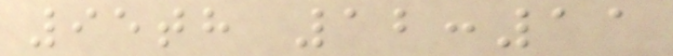95th 12:11
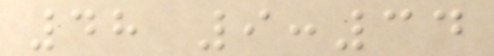48 9:34
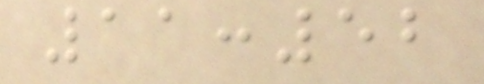11:52
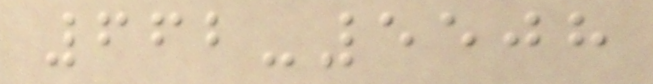662-5508
